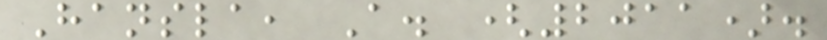Hansla, A. (2011).
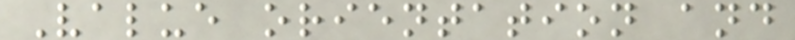Value orientation and
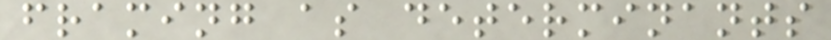framing as determinants
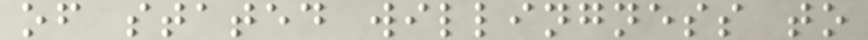of stated willingness to
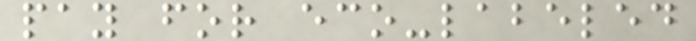pay for eco-labeled
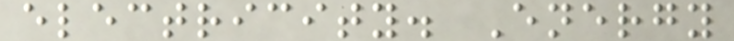electricity. Energy
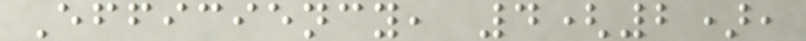Efficiency, 4(2),
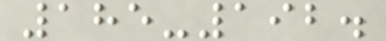185-192.
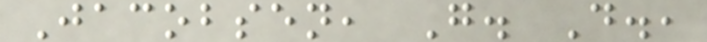Jacobsen, G. D.,
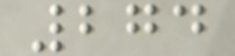274
